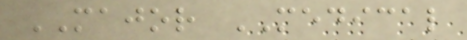MAJOR MEDICAL
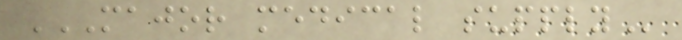MAJOR MEDICAL SUPPLY
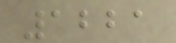1221
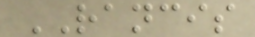RANCIS
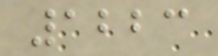1223
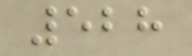528
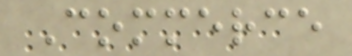Commerce
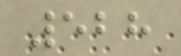528
